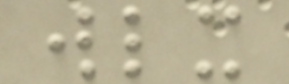wlx
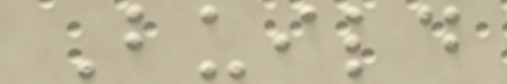Build
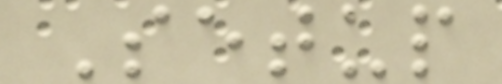Setup
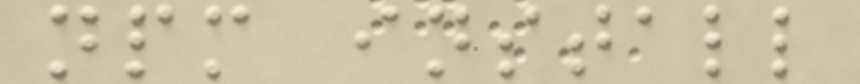npm install
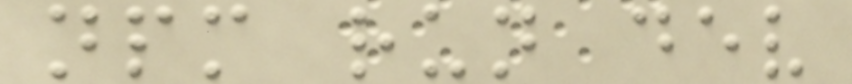npm run dev
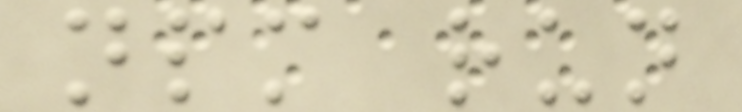npm run
